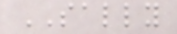SALLY
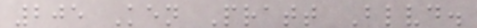205 Ken Pratt Blvd.
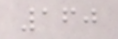160
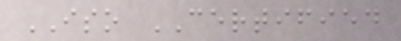ISO CERTIFIED
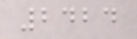2424
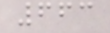663
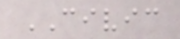CIVIC
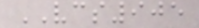VCS905
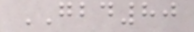GBD80
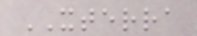XTERRA
